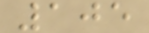105
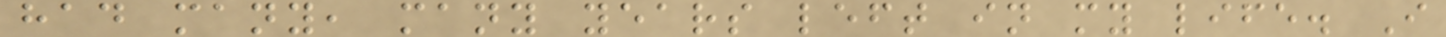had many, many years left in my life. I
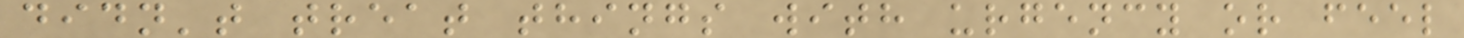didn't treat things with urgency or feel
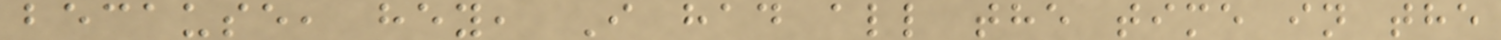because, hey, I had all the time in the
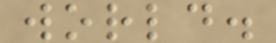world.
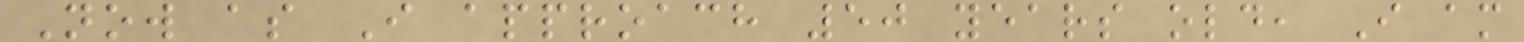Now as I approach 50 years old, I am
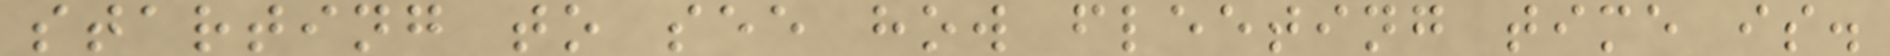starting to see how fleeting time is.
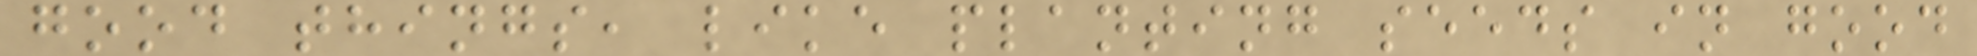good things, like planting seeds in good
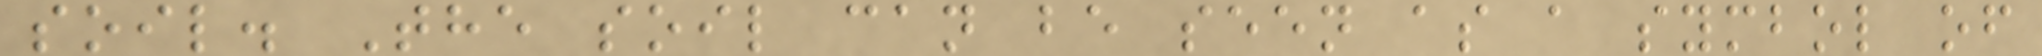soil. The soil can be seen as a symbol of
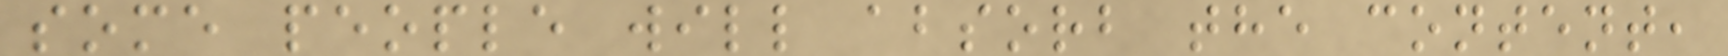some people will absorb the content,
